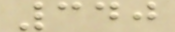340
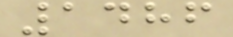1486
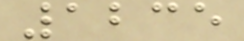1235
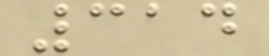314
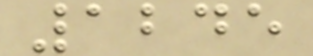1245
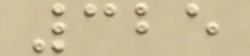325
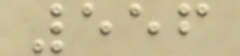556
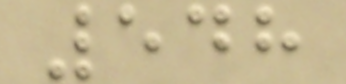548
